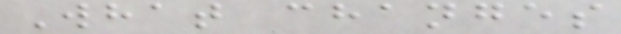What changes
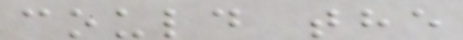could the
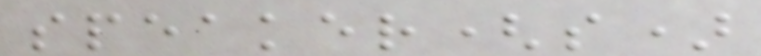speaker(s)
